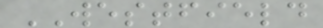WESTFIELD
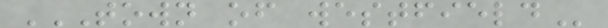TOWN OF WESTFIELD
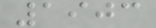1903
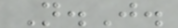N.J.
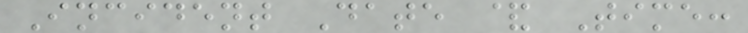Incident Date & Time:
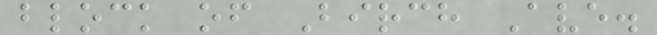block of Birch Ave.
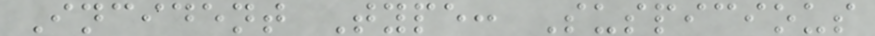Incident Type: Suspicious
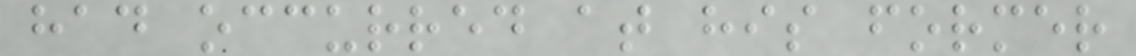had occurred at his former
